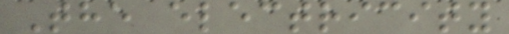The electricity
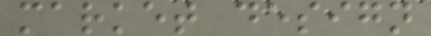market design
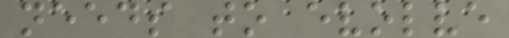needs to evolve
